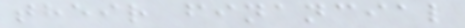their financial
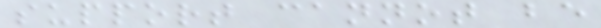support cannot be
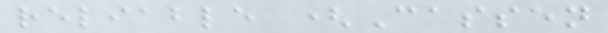reliable (Cassen
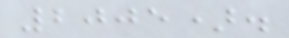2005).
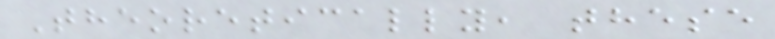Theoretically, these
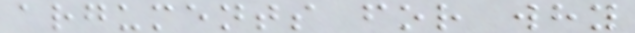arguments for why
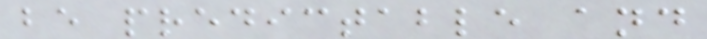be predictable and
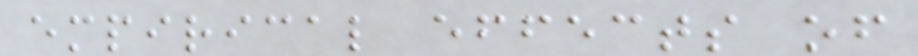empirical effects of
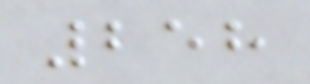258
